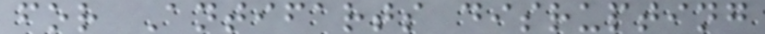for Antifarts disrupting
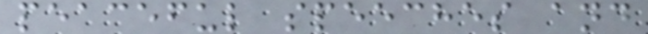peaceful speeches and
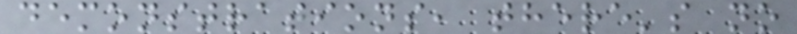demonstrations, there's no
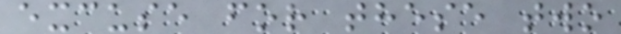excuse for these two
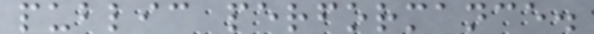public performance.
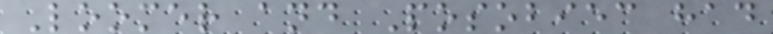Loomer and Posobiec had
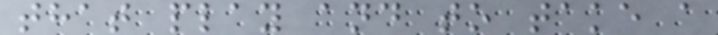that play and to take a
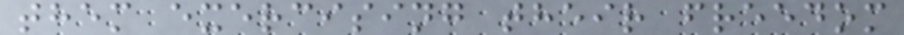them exercising their freedom
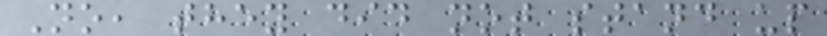No, they did not stand up
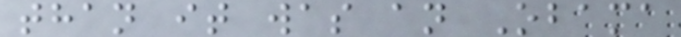than it was an Obama
